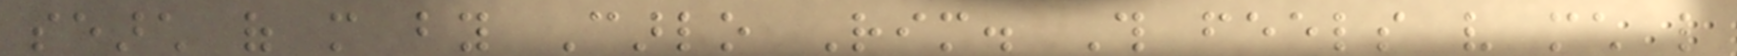search of more by Carlo Rim. This feels very much like
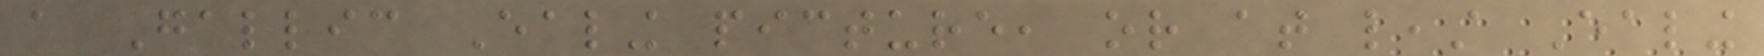a Gallic Ealing picture, or at least Ealing
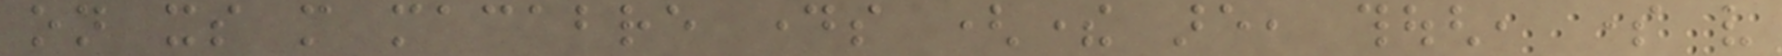on its more macabre days (there are, though, some very
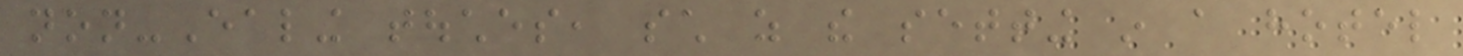non-Ealing touches, such as the setting in a hotel
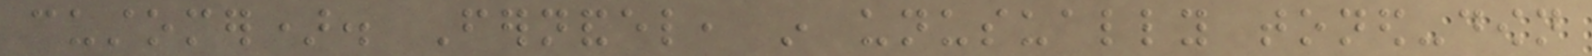customer). Fernandel, in unusually toned-down
